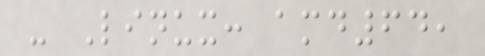- Linux: amd64,
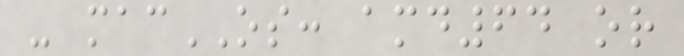- macOS: amd64 or
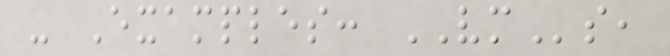- Examples: VMs,
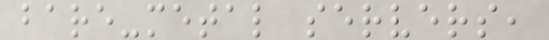bare-metal servers,
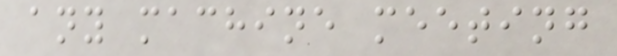any machine meeting
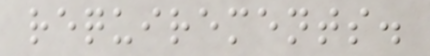requirements.
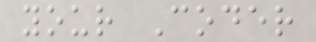your Coder
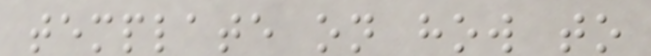template on how to
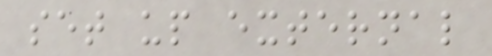set up external
